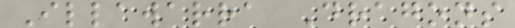Illawarra Dragons
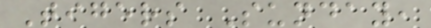Tigers Sunday,
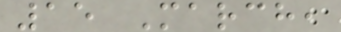15 March,
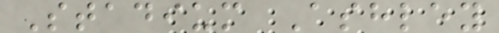Stadium Ashley
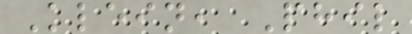Klein, Phil
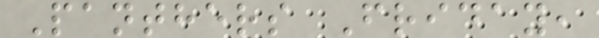Panthers Friday,
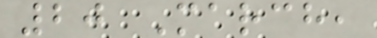20 March,
